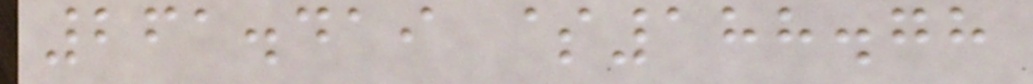261.419 $188.78
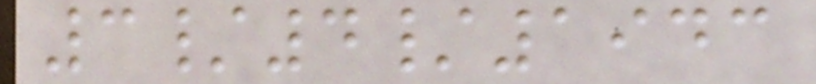3/4/1943
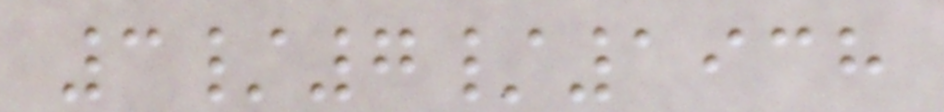3/7/1938
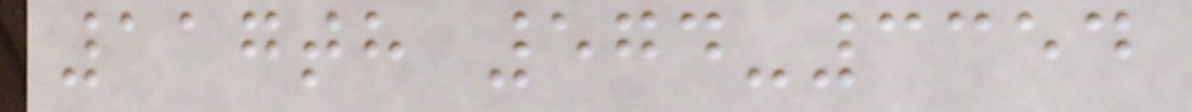117th 574-3354
